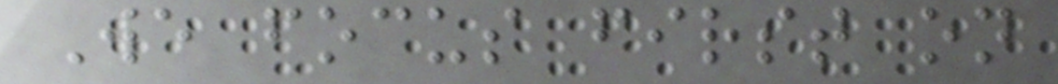We focus first on
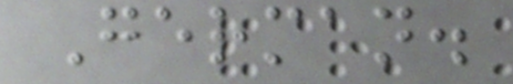German.
